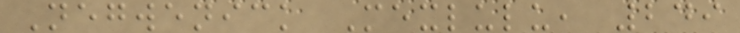Negwenick Mexlulu, 249
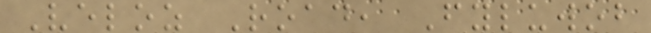Veloz Road, Fyluwob
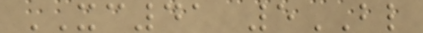XC41 5BL
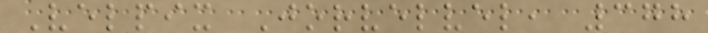Velpix Jorvelvel, 378
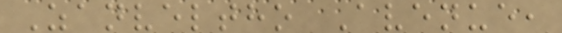Zanveltho Avenue,
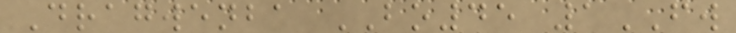Dragwenba BO45 1FW
